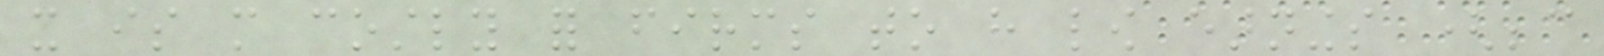it is more costly for firms to have low earnings (because
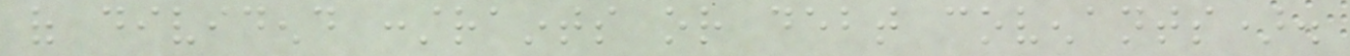of dividend constraints or debt covenants).
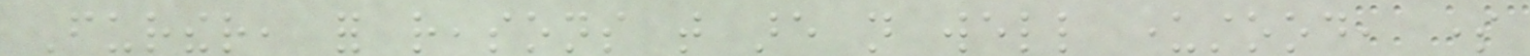Further, for reasons that are not well understood, some
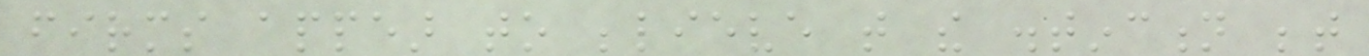firms appear to believe that the distinction between
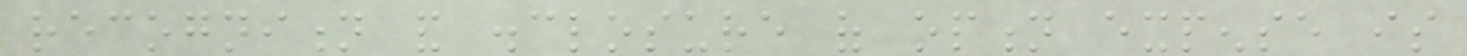recognition and disclosure of option expense is
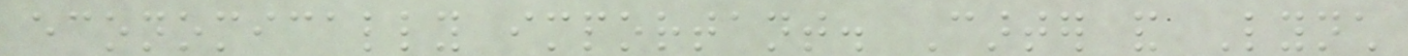economically important. Carter and Lynch
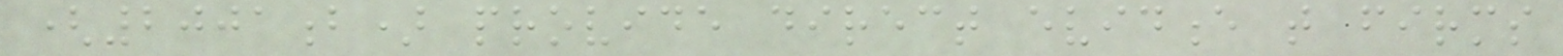(2001b) provide direct evidence that firms
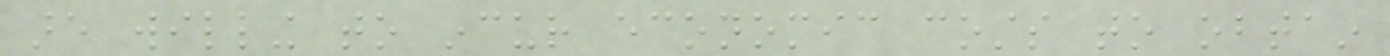are willing to incur economic costs to obtain
